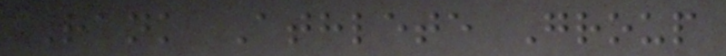Rank Athlete Group
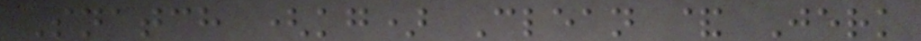Snatch (kg) Clean & Jerk
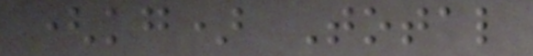(kg) Total
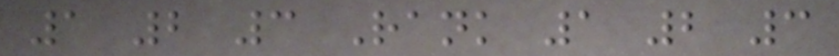1 2 3 Rank 1 2 3
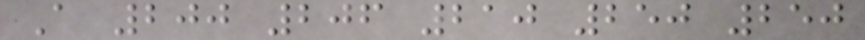A 200 206 210 250 250
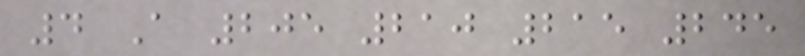4 A 205 210 215 245
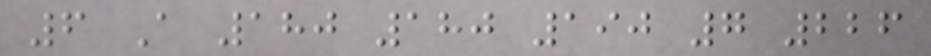6 A 180 180 190 7 226
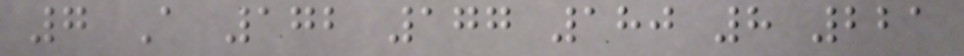7 A 172 177 180 8 221
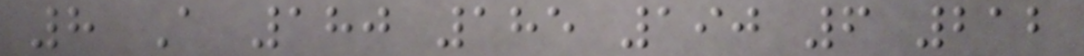8 A 180 185 190 6 212
